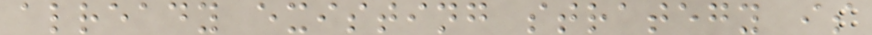already existing strategy is
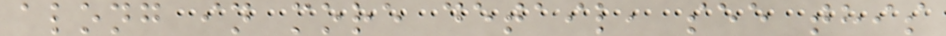along in more detail, see this
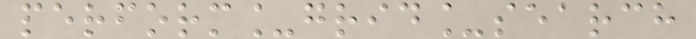perform_grid_search
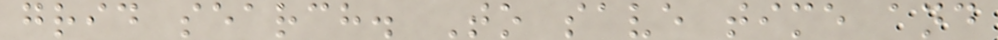grid search. To save time and
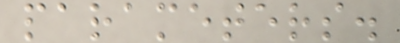parameters.
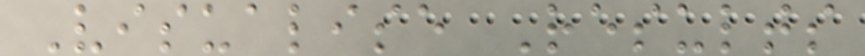Visualise Results
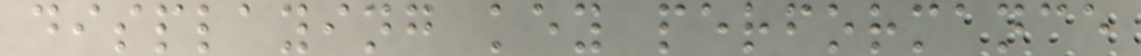displaying key performance
